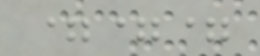===
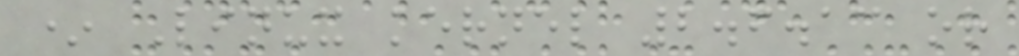* Linux kernel 2.6.13 or
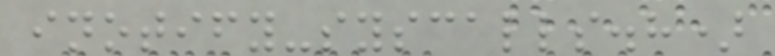inotify-syscalls.h)
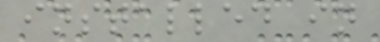installed in
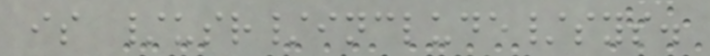is /usr/include/sys.
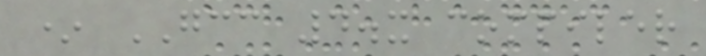* GCC 4.x compiler
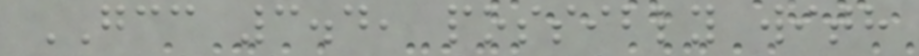GCC 3.4, possibly with
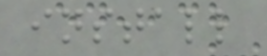install
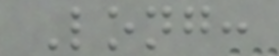Long:
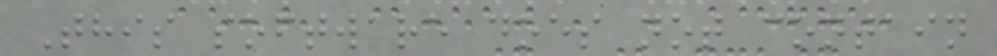This software does not contain
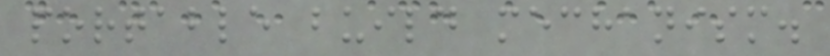portable build mechanism.
